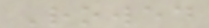Rowed
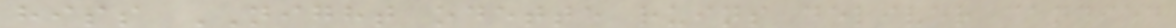hiss NIGHT odette ruins deliver candied
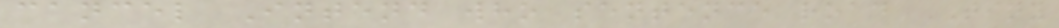cancel Intend who sentence road TINY
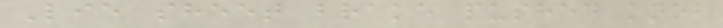Lie sheet brake pushed knob
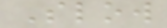Slow
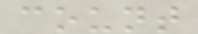count
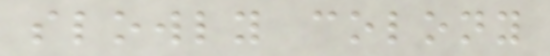slowly colony
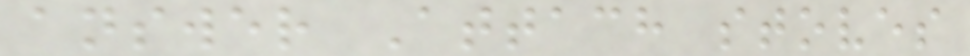answer Attach stoves
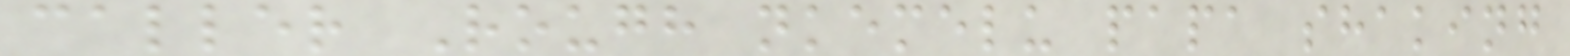caller Rough nkemelu papa shaking
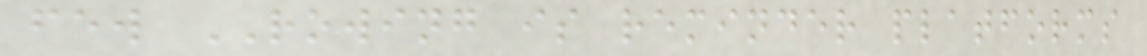few ROWING is reminder platforms
